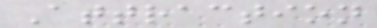Attraction
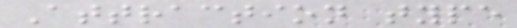Attraction type
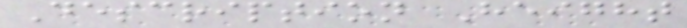Description Height
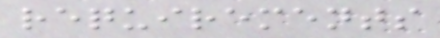requirements
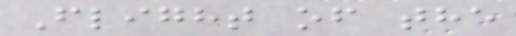Flight of the
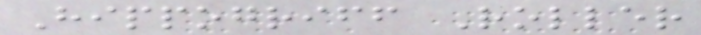Hippogriff Roller
